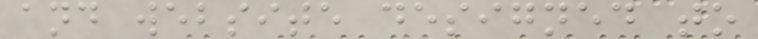and website designed to
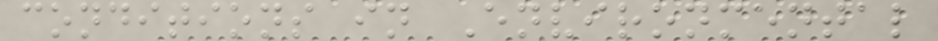conditions in Environmental
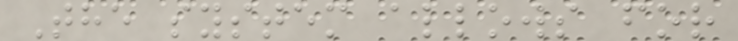The system allows for
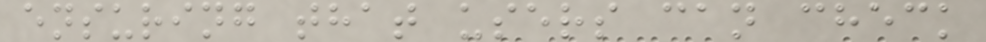ensuring that users can check
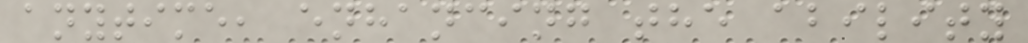anytime, enhancing the ability
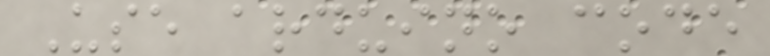Use arduino code
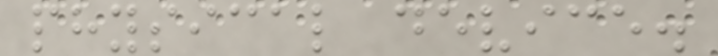physical device.
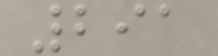291
